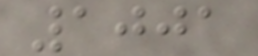1001
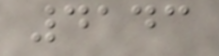4143
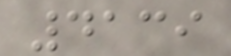4139
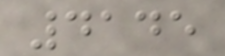4145
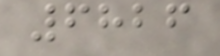6826
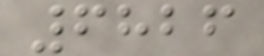6826
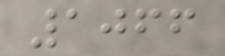1066
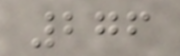276
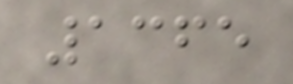1365
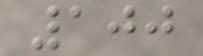100
